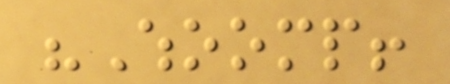"Whoomp!
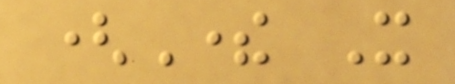(There It
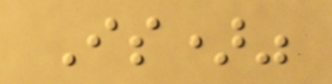Is)"
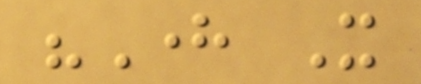"Here It
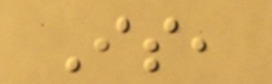Is,
